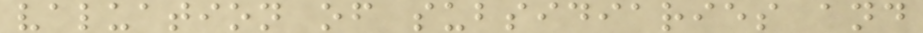valuation of subsidiaries and
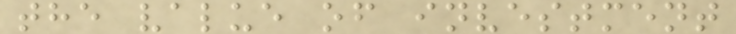the value of investment
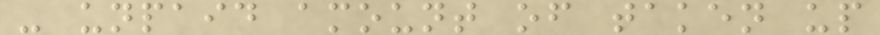- unpaid amount of taken up
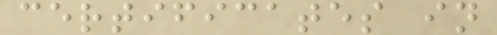certificates in
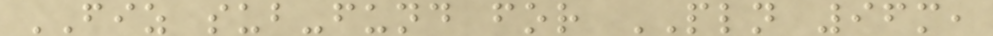FIZ sub-fund for PLN 96m,
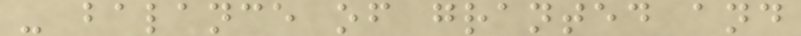- balance of granted and
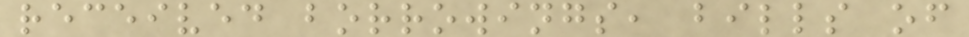received borrowings, bills of
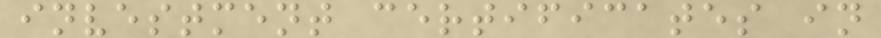investment certificates in
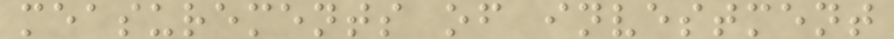measurements of investment
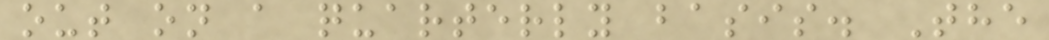out on a quarterly basis. The
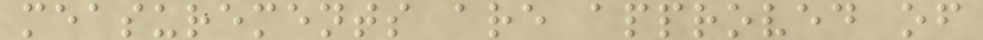measurements are approved of
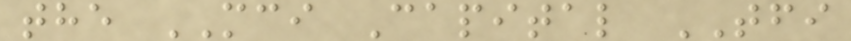the MCI Capital TFI
